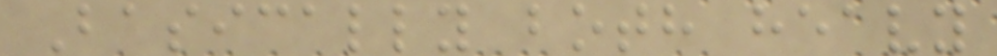Basically both heavy
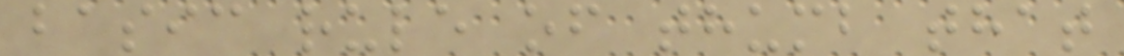basic rule of thumb that
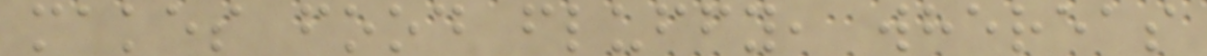makes food fluffy, whereas
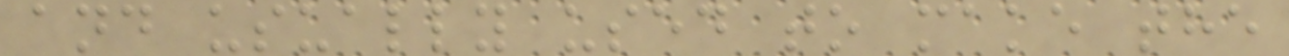and usually used to make the
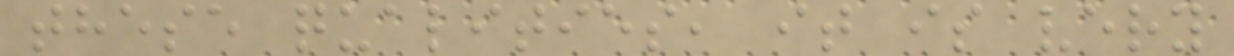these qualities, it is very
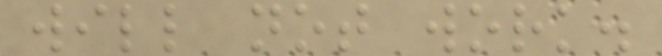will not work.
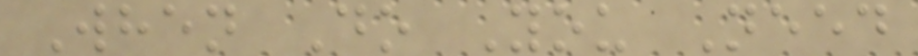When Do You Need
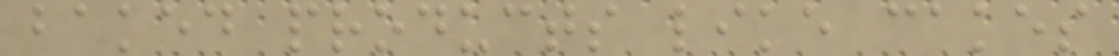baked products like cakes
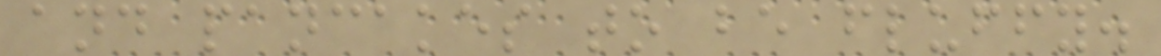and pancakes to be fluffy.
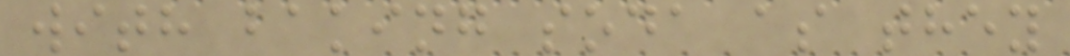with baking soda as they
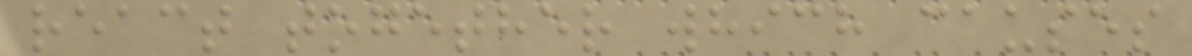react together which causes
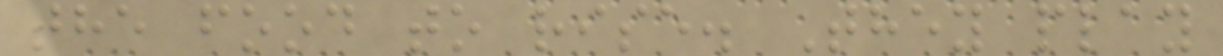the food to rise. They play
